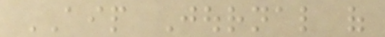AIP Journal of
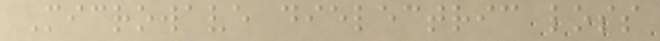Microwave dielectric loss
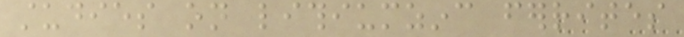studies on lithiumzinc ferrites
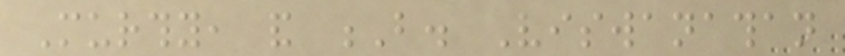Murthy, and B. Viswanathan
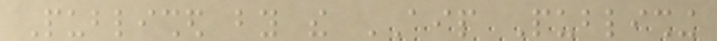Published by the AIP Publishing
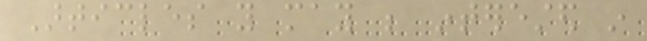Articles you may be interested in
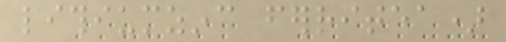lithiumzinc ferritea)
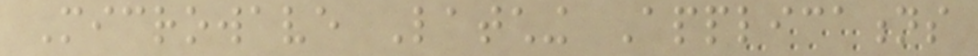Microwave Latching Applications
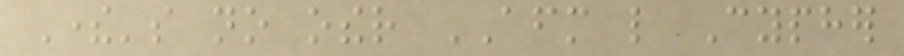There's no other AFM like Cypher
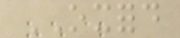OXFORD
